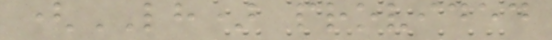(LH) provided
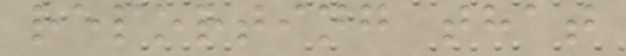reporting that
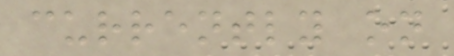currently on
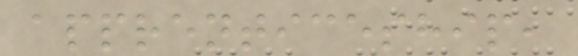apprenticeship,
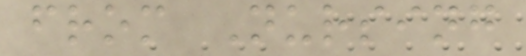from Nursing
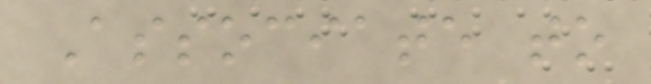Associate to
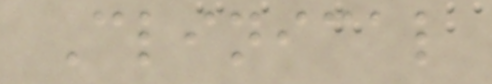Clinical
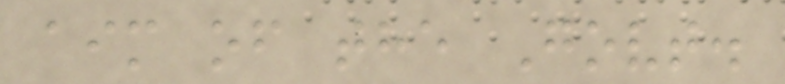aim of the Govt.
